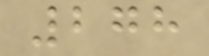278
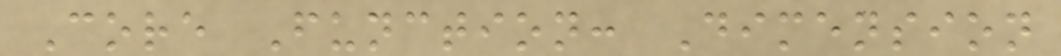Core Function: Dimension
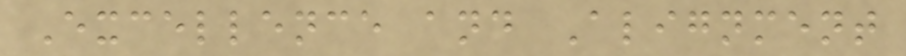Excellence and Alignment
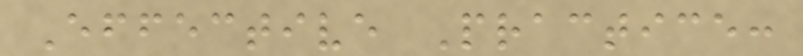Effective Practice:
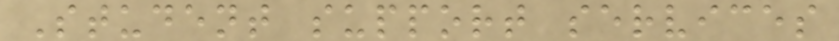Student support services
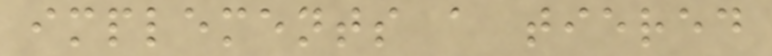implements a tiered
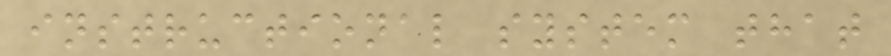instructional system that
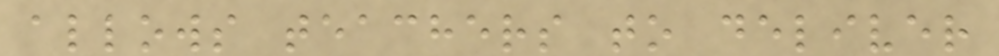allows teachers to deliver
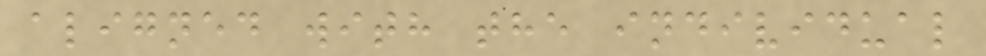aligned with the individual
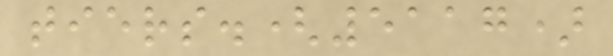tiers.(5117)
